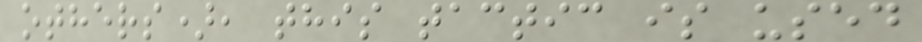others), this tactic is used
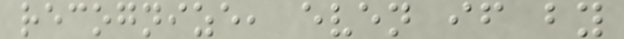recognize, even if by
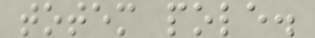totem pole.
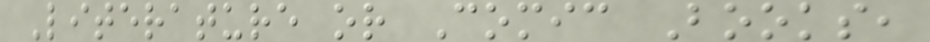Literature or Comic Books,
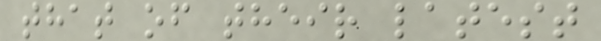that of their latest
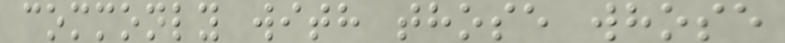commonly with those whose
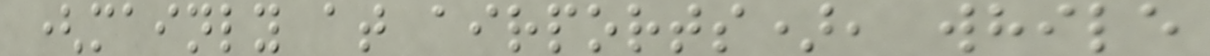(mainly at airports), while
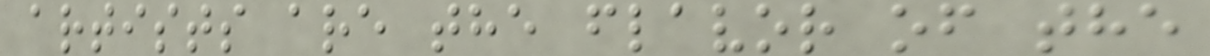artists are the flavor of the
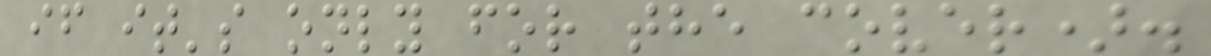if it's only for the cover).
